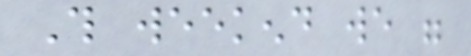This weekend we were
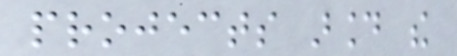projects around the
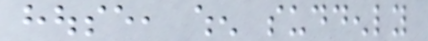house, when suddenly
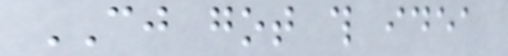CJ got this idea
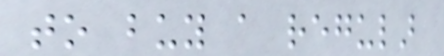to buy a regular
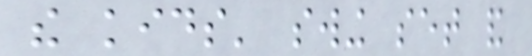the kids' swing set and
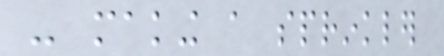- making a sprinkler
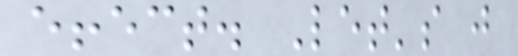effect. Let's just
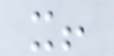it!
